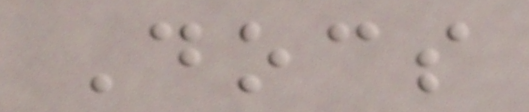Docs
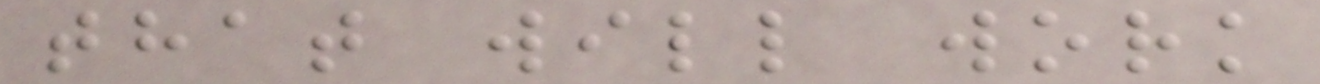that will work
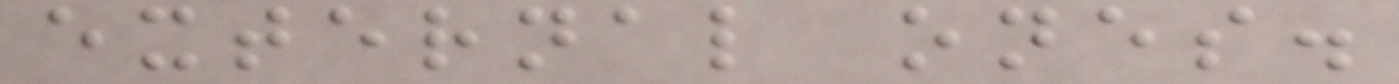external ones.
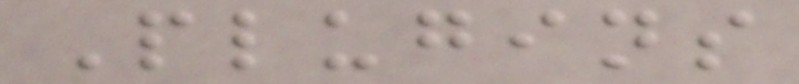Plugins
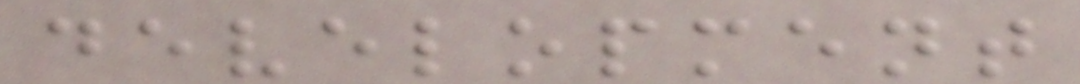development
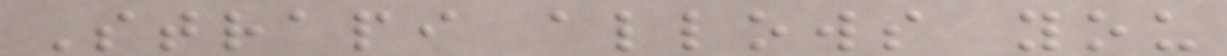Strapi allows you
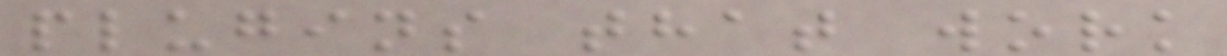plugins that work
